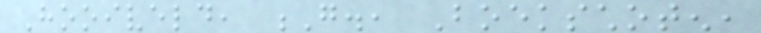Hooiveld, G., Boekschoten,
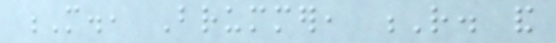M., Brummer, R. and
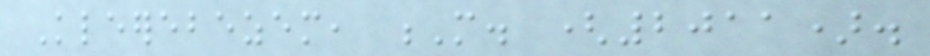Kleerebezem, M. (2011).
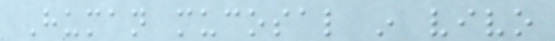Human mucosal in vivo
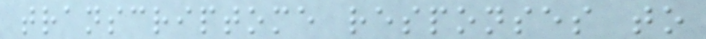transcriptome responses to
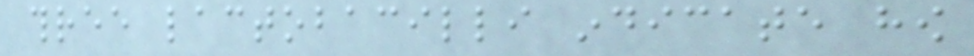three lactobacilli indicate how
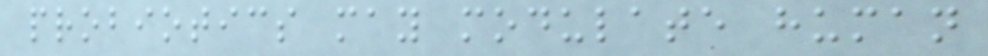probiotics may modulate human
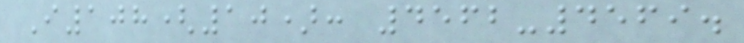I108(10): 4562-4569.
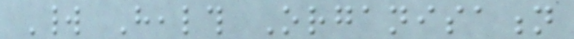World Health Organisation
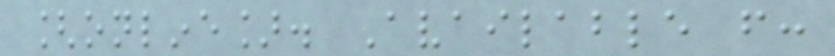[online]. Available from:
